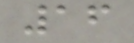16
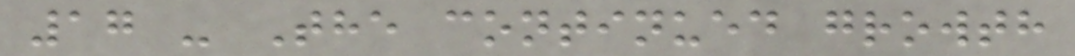17 - The continued growth
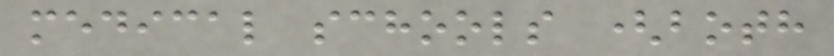medical schools (both
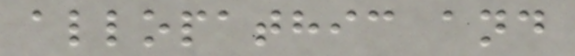allopathic and
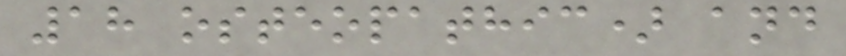18 osteopathic) and
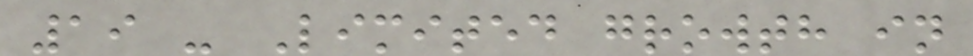19 - Limited growth in
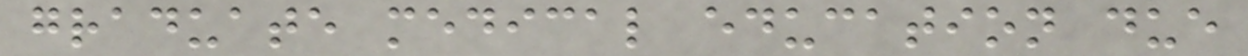graduate medical education due
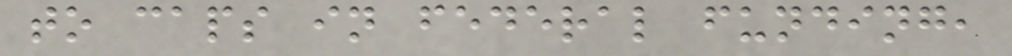to caps in federal funding,
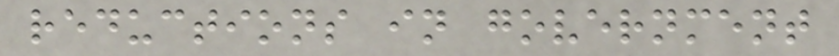reductions in government
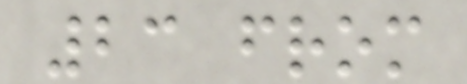23 from
